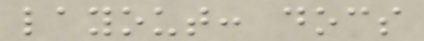layout: docs
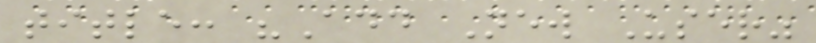title: "Add New User"
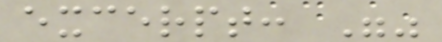excerpt: ""
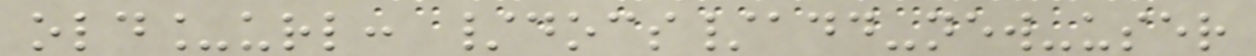old_url: /docs/add-new-user
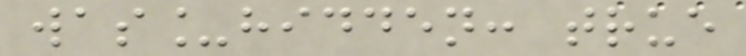was_hidden: true
